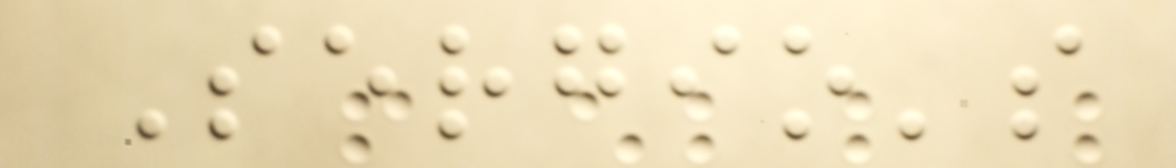Sergio's
